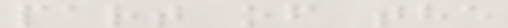part of the
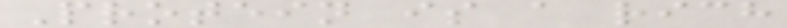Protein is a rich
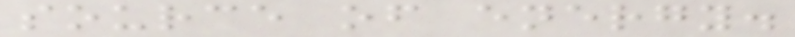source of energy.
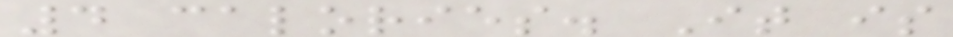4 calories. It is
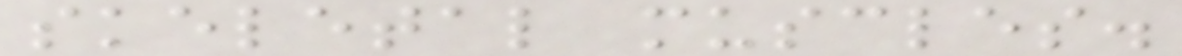skeletal muscles.
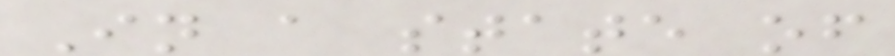In a state of
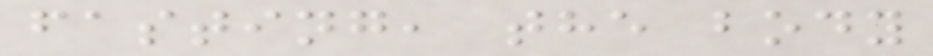fasting, the body
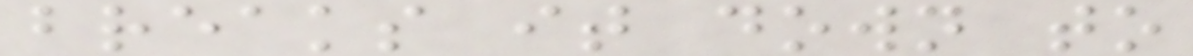breaks it down to
